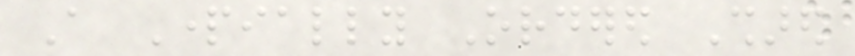A Partially Ordered Shared
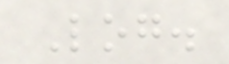Log.
